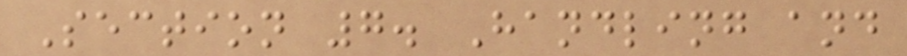Section 7. Handling and
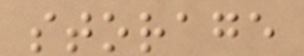storage
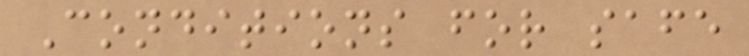Conditions for safe
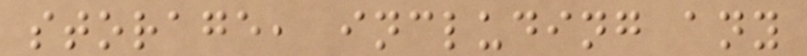storage, including any
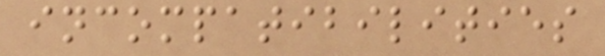incompatibilities
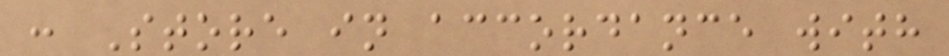: Store in accordance with
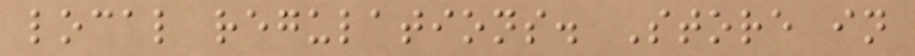local regulations. Store in
